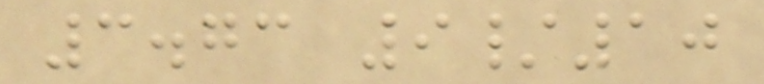3.73 9/10
